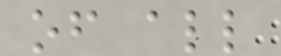of all
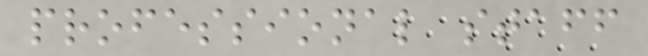professional staff
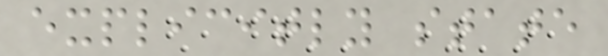explicitly state
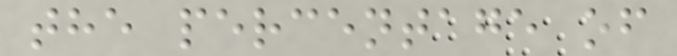the percentage of
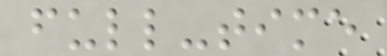full-time
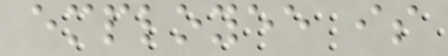employee is
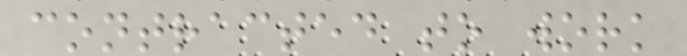contracted to work
